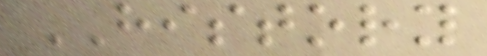HISTORY
